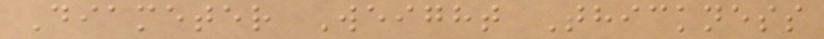Diameter Weight Thickness
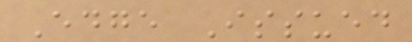Edge Issued
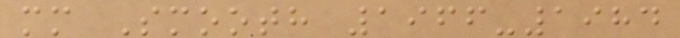mm Smooth 1966-1984
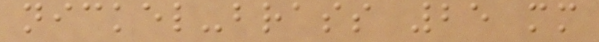nickel-brass 25 mm
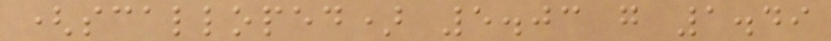(scalloped) 5.03 g 1.49
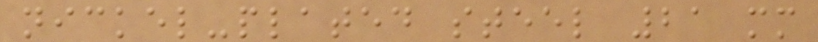nickel-plated steel 21 mm
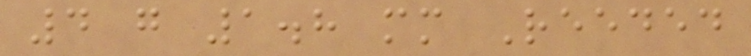4 g 1.8 mm Reeded
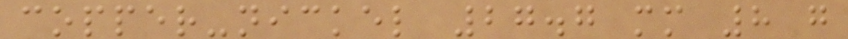copper-nickel 27.7 mm 8 g
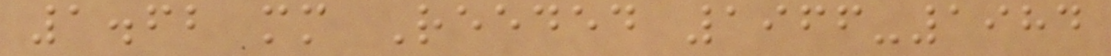1.62 mm Reeded 1966-1984
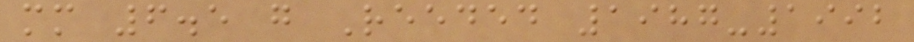mm 6.5 g Reeded 1987-1992
